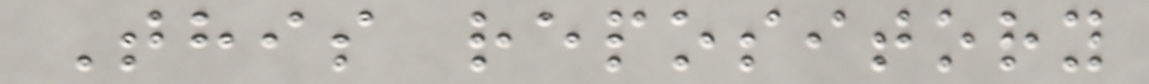This repository
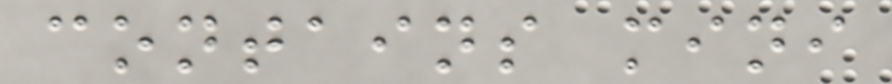contains mini
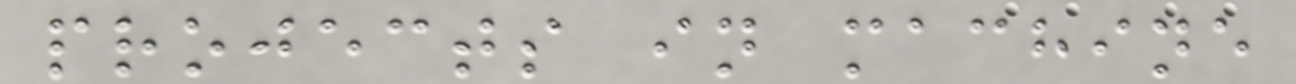projects in machine
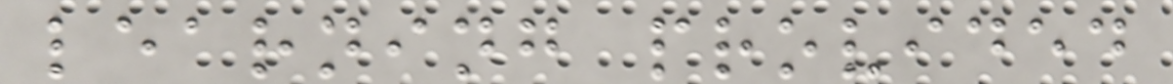learning provided
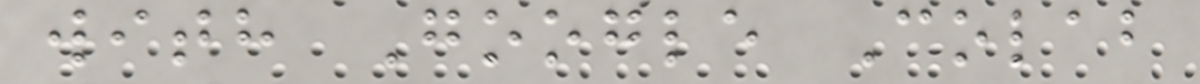with Google Colab
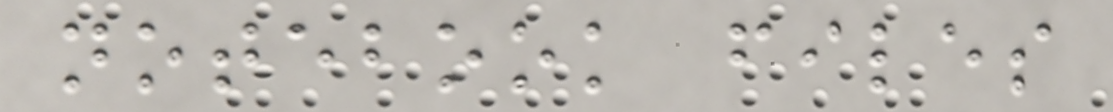notebook files
